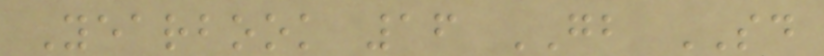Yearbook 16 GB SD
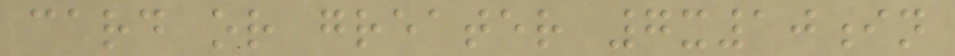card or greater 7x10in
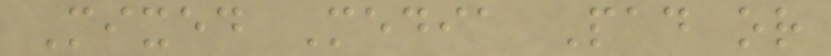Mixed Media Pad or
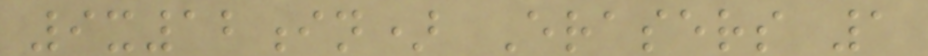9x12in) Erasers 1
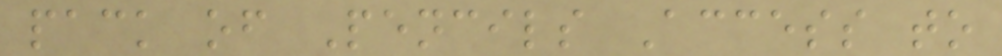pack of Pencils Access to
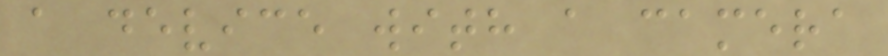a device with a camera
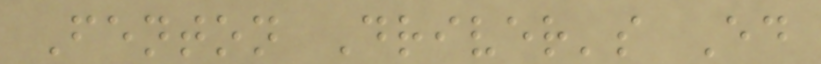Fenton Driver's Ed
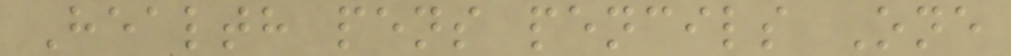Health pens pencils One
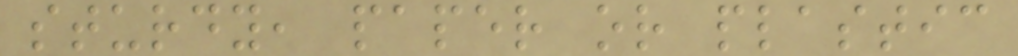sturdy, paper or plastic
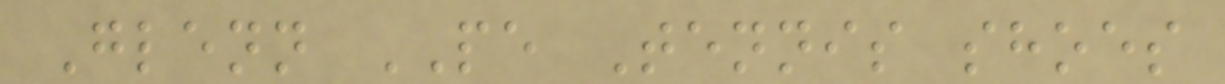Glenn PE Tennis shoes
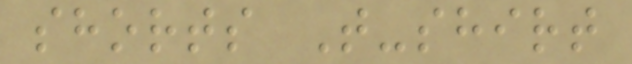shorts T-shirt
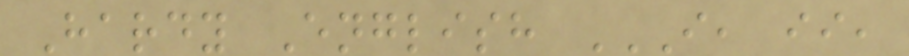Hardy English I, II,
